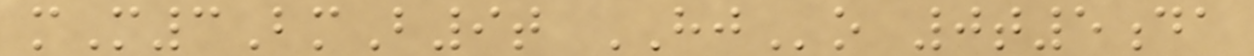mM3BmB9t HJo 0t5da
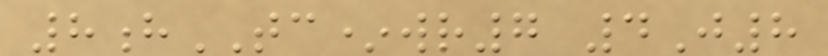8hTC*wr7 4J8
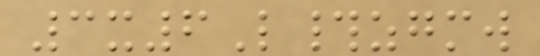3x6L#zgmw
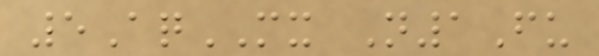5AqMX N1Fu
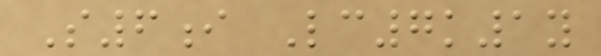S6i Lc7k1y
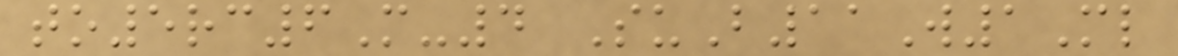to5rc6M-4 SuB11W1Ml
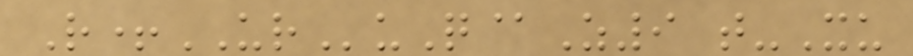R+URuQ@Z9 t-Xu
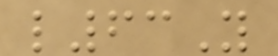l63Y
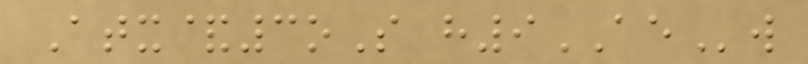Atx&3oS h9AEw
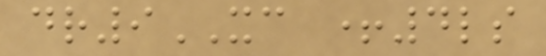dr9XC +4ls
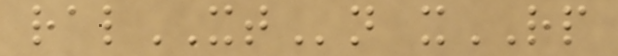ralXTn xRP
